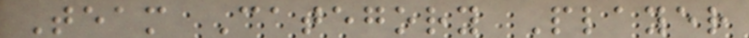Team Category Player
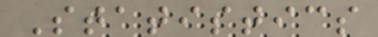Statistics
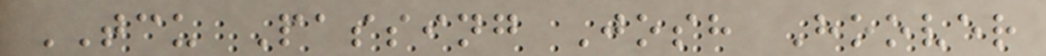TCU Passing Josh Hoover
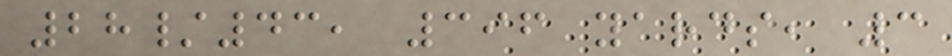28/43, 396 yards, 3
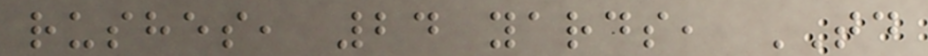rushes, 24 yards, TD
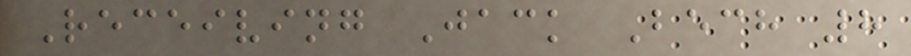Receiving Jack Bech 8
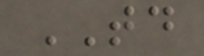TD
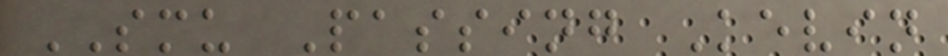SMU Passing Kevin
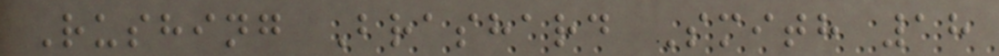Rushing Brashard Smith 18
